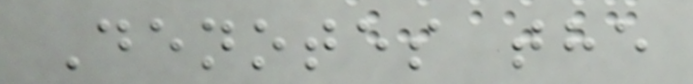Denotes the
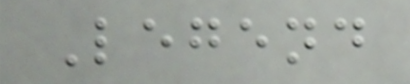Legend
